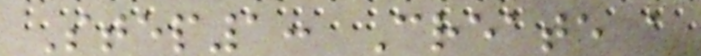Step1: Create a
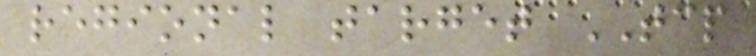regional target TCP
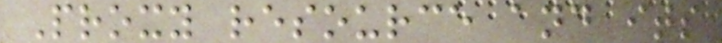Proxy resource and its
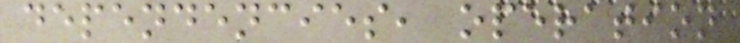dependencies, operation
